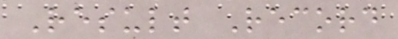Result Record
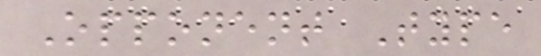Opponent Type
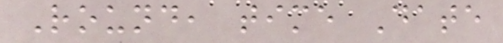Round, time Date
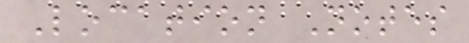Location Notes
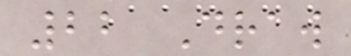22 Draw
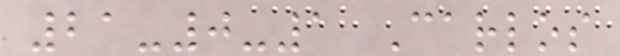21-0-1 Carlos
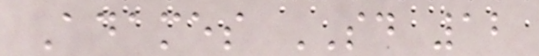Adames SD 12
